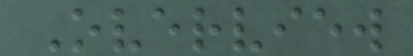Overview
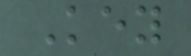Key
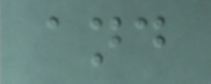and
